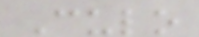Culo
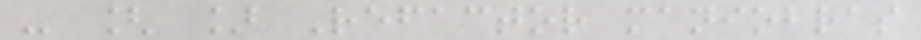- [ ] Refactor maniobras
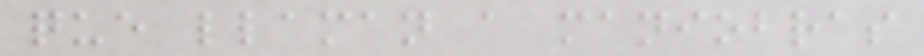que llaman a maniobras
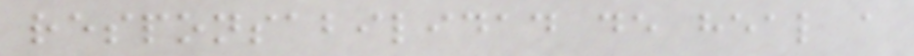responsabilidad de heal a
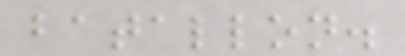batallon.
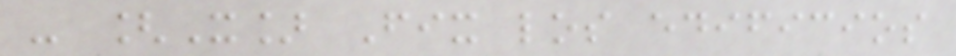- [X] Fix los edificios
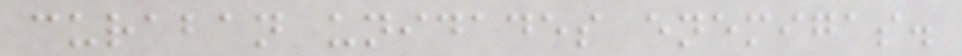curaban unidades enemigas.
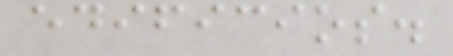edificios.
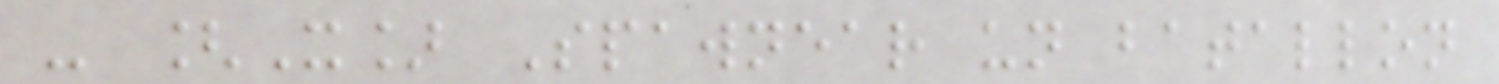- [X] Spawnear un batallon
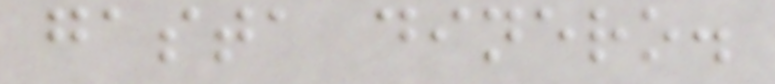gasta dinero.
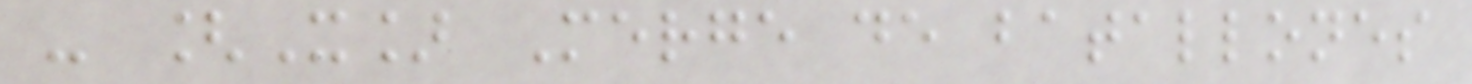- [X] Merge de batallones
